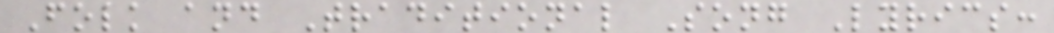Folk and Traditional Song Lyrics:
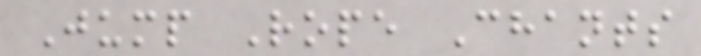Jump Rope Chants
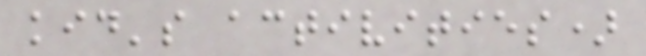kid's activities)
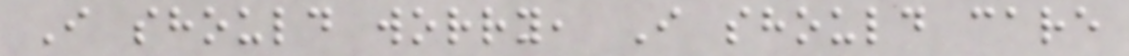I should worry, I should care
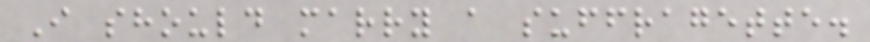I should marry a suffragette.
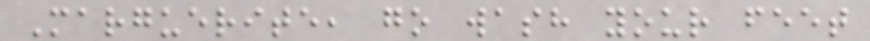Marguerite, go wash your feet
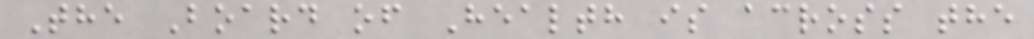The Board of Health is across the
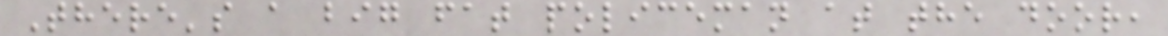There's a big fat policeman at the door,
